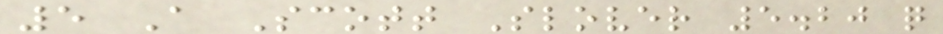5 A Scott Slover 5.20 q
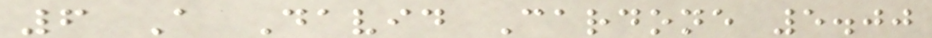6 A David Cardone 5.00
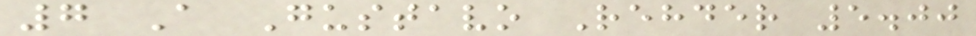7 A Gustavo Rehder 5.00
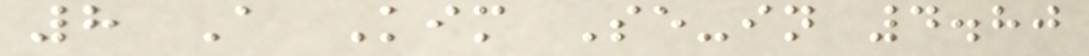8 A Kim Se-in 4.80
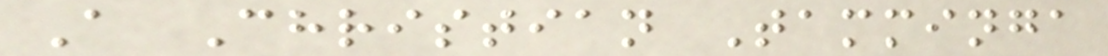A Christian Tamminga
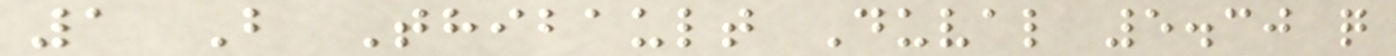1 B Thibault Duval 5.30 q
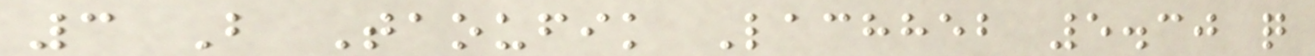3 B Taoufik Lachheb 5.30 q
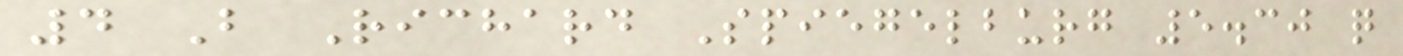4 B Richard Spiegelburg 5.30 q
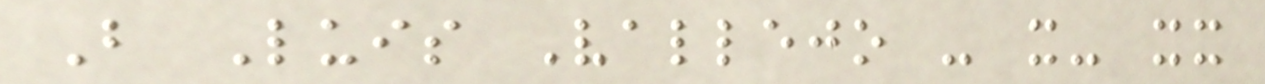B Luis Vallejo - x- xx
